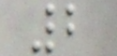2
